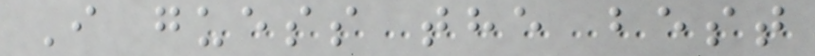I guess the best
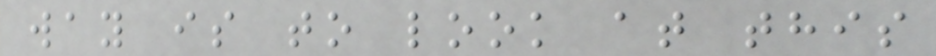way is to look at this
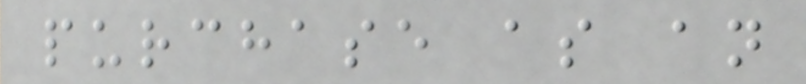purchase as an
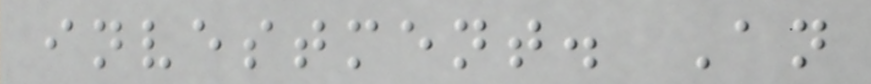investment. An
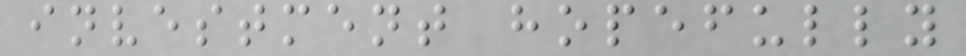investment hopefully
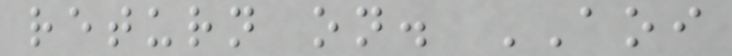return on. AOI
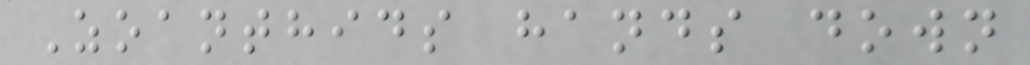Zoanthids hands down
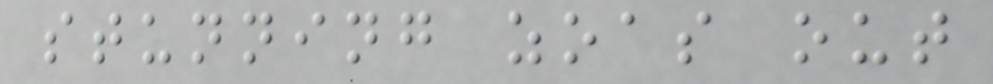stunning zoas out
